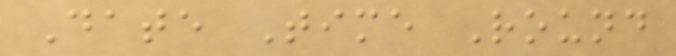Date Time Round
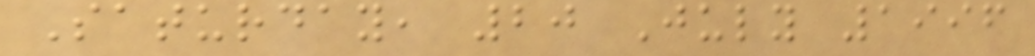Saturday, 20 July 1996
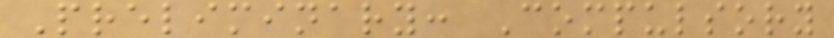Preliminary: Compulsory
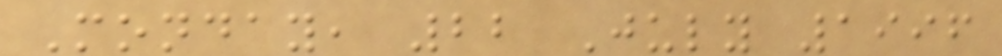Monday, 22 July 1996
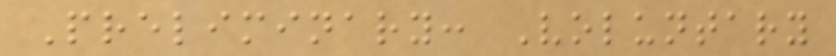Preliminary: Voluntary
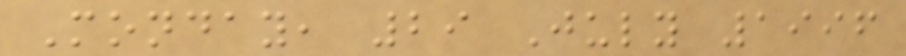Monday, 29 July 1996
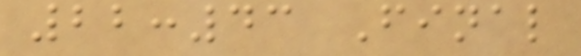22:43 Final
